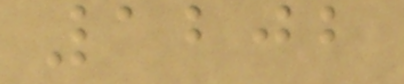1202
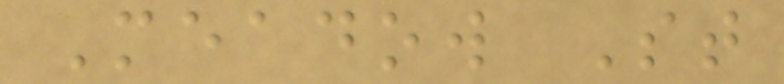Meadow St
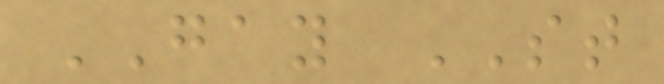GAY ST
